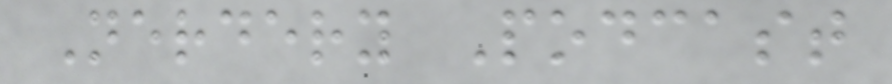Nerdery Podcast
